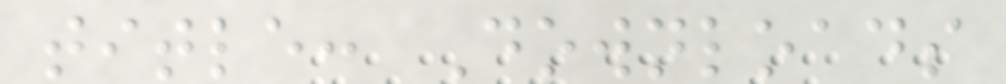title: Downloads
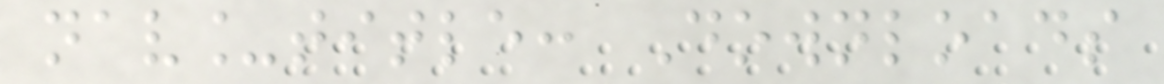nav_title: Downloads
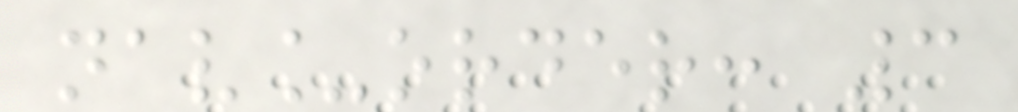nav_order: 3
